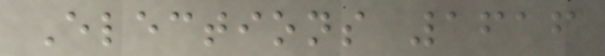Elections 1616
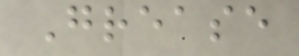Grease
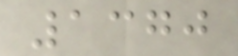1370
